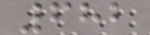682
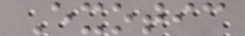Exotic
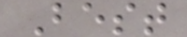Best
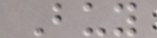Buy
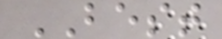BEST
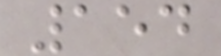154
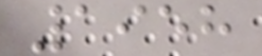1958
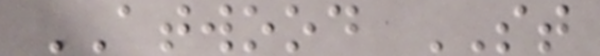ATWOOD ST
